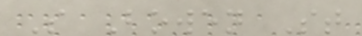S Bowen St
